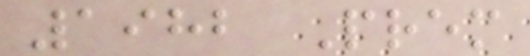1982 Prem
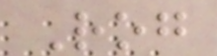Rog
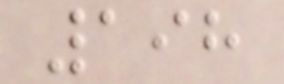198
